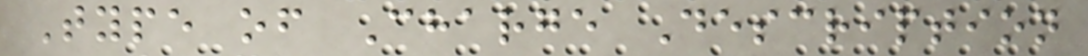Type of Charge Description
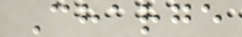Charge
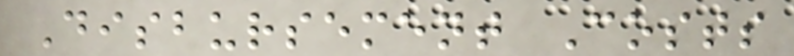Disbursement Costs
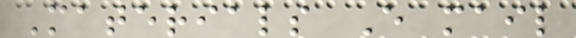Materials E mail
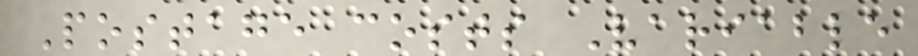Postage costs Variable
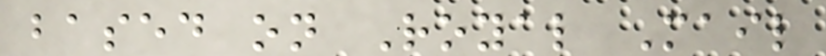based on Royal Mail
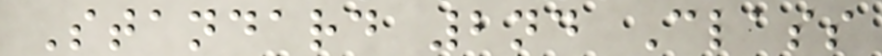Standard 2nd Class
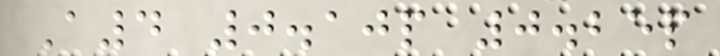A4 0.10p 0.25p
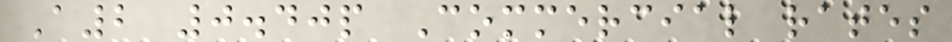A2 0.40p Commercial rates
